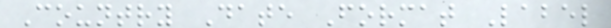Country Date Format Label
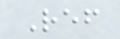Ref
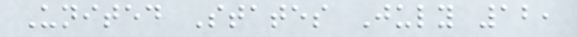United States July 12,
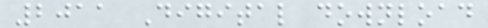2011 Digital download
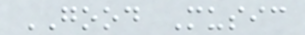GOOD Music
